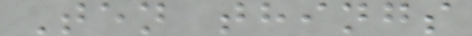Ten things
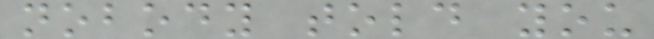nobody told you
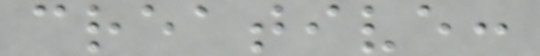creative:
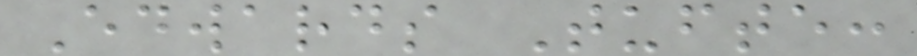Edwards Tufte:
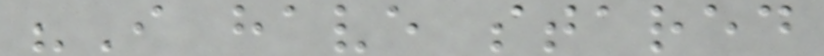"I have stared
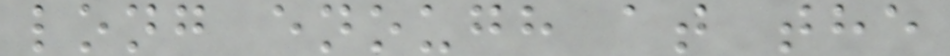long enough at the
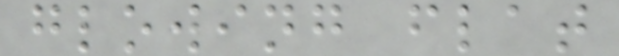glowing flat
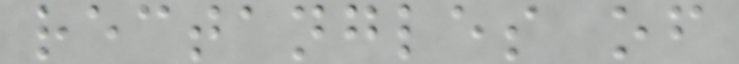rectangles of
